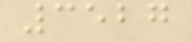3527
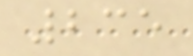235
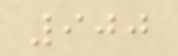900
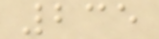235
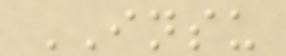INSU
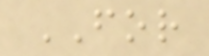FOR
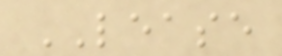LEASE
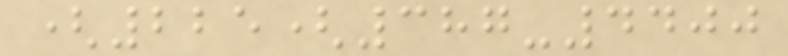(225(387-4400
